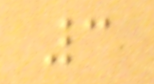3
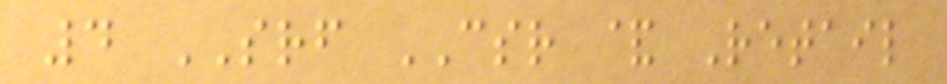4 SRF CSR & Retail
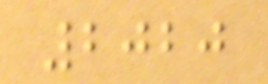2020
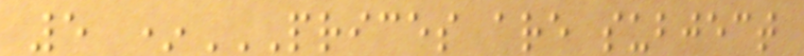5 *PRICES ARE SUBJECT
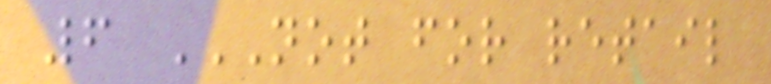6 NOT FOR RETAIL
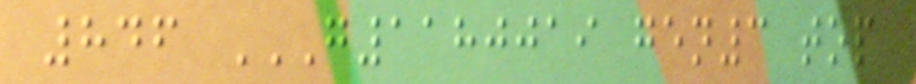846 G1180019 GEN3 TOP
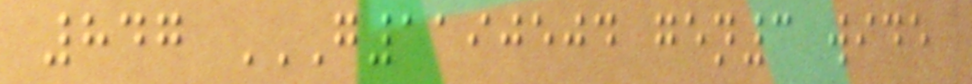847 G1190504 GEN3 WIDE
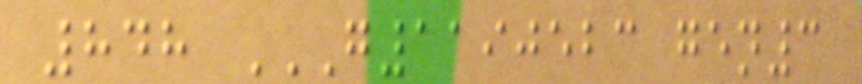848 G1190523 GEN3
